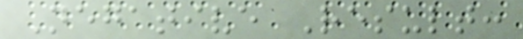Negative Result:
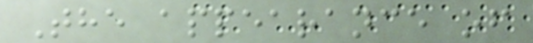The appearance of
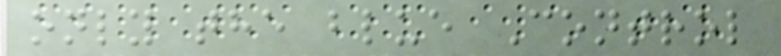only the blue Control
